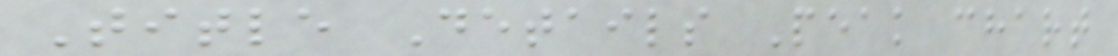Title Details Peak chart
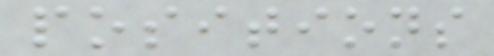positions
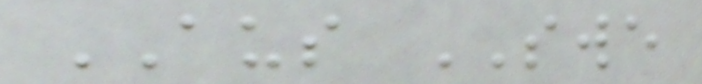AUS SWE
